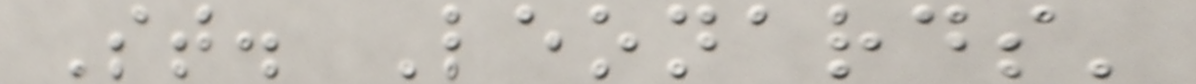St. Leonards'
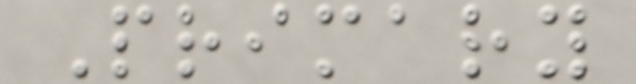Primary
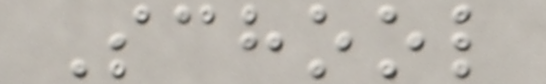School
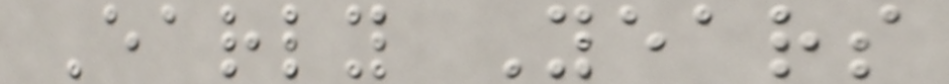Early Years
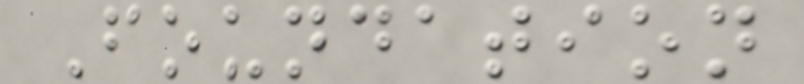Foundation
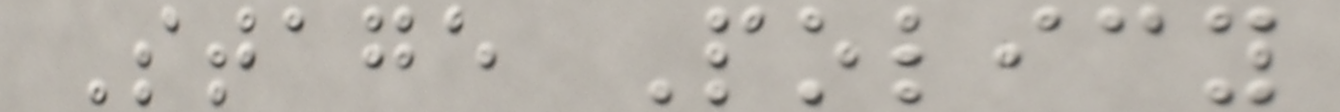Stage Policy
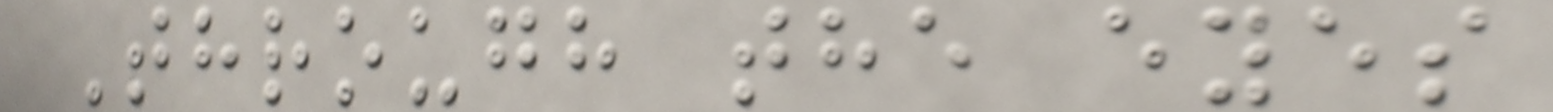Through the eyes
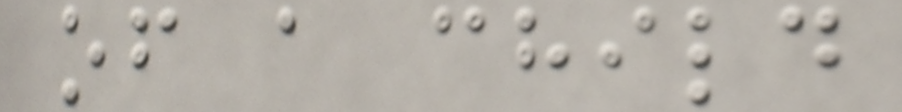of a child
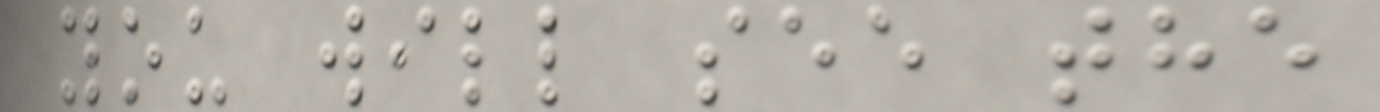you will see the
